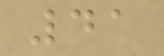41
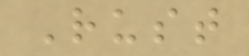Rust
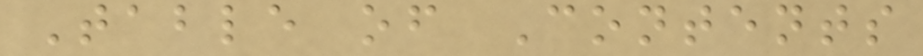Table of Contents
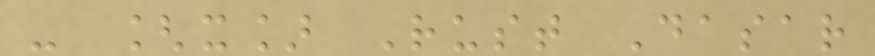- [x] Rust Dasar
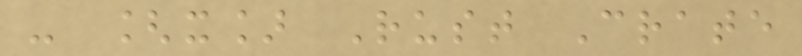- [x] Rust Crate
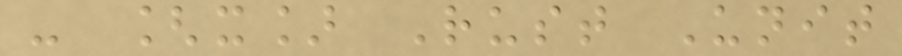- [x] Rust Unit
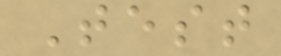Test
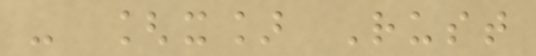- [x] Rust
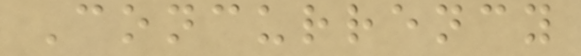Concurrency
